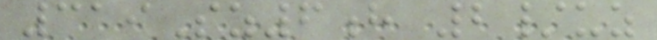319Sz6h 2/uz
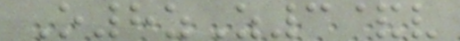O8zZ3&v
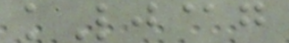kLj@g
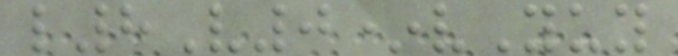l8V0*vYuy
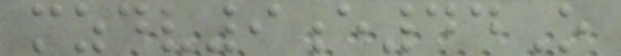mzdv9e44O
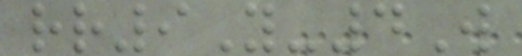rr9Y-4W
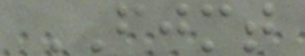FJMT
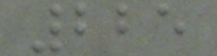225
